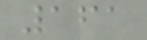161
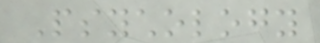Psychology
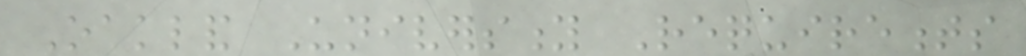Oakland University Requirements
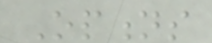Options
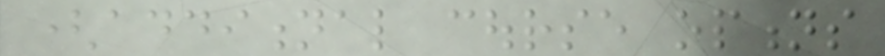(additional course options
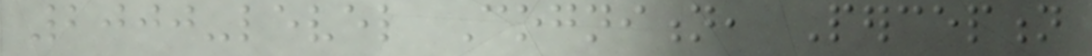2000-level Cognition, Perception
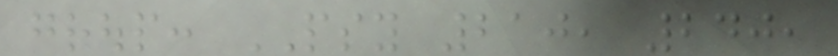group: PSY 210, 240,
